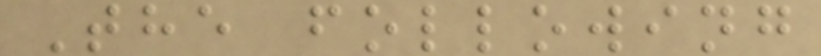The following
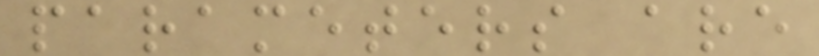parameters are
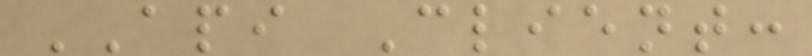API Client:
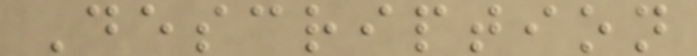Description
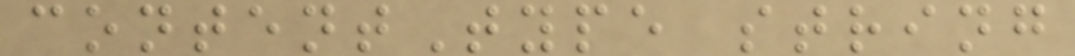contentType string
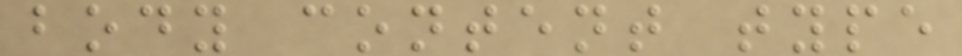body content type
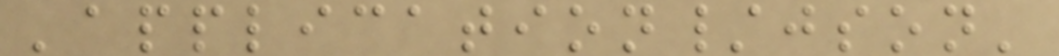'application/json'
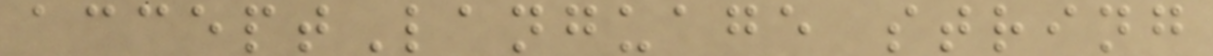acceptLanguage string
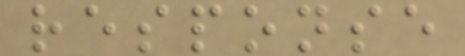response
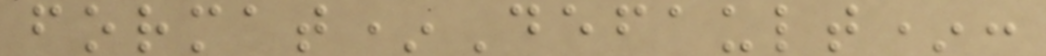format*Default*:
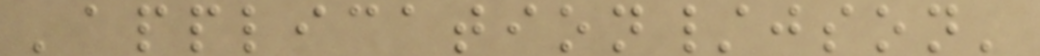'application/json'
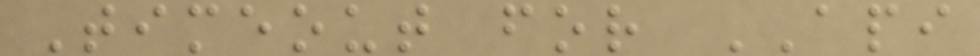Timeout for API
